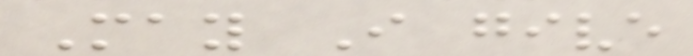May I give
